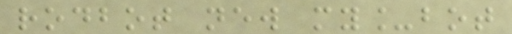rodbot new my_bot
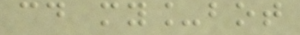cd my_bot
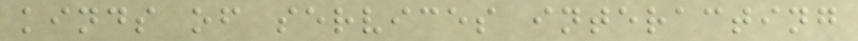kinds of services interacting
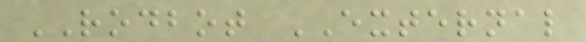RODBOT EXTERNAL
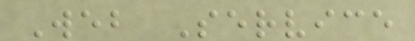Web Service
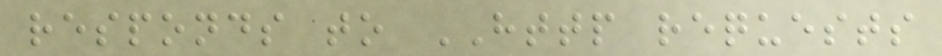responds to HTTP requests
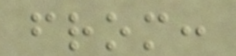from:
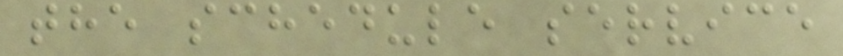the schedule service
